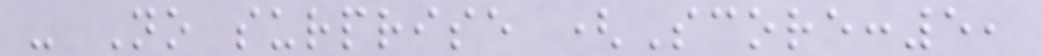- No surprise (Score:5,
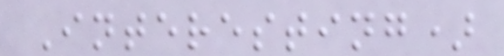Interesting)
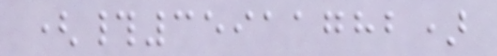(#35911782)
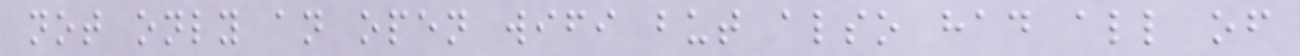not only an open wifi but also had all of
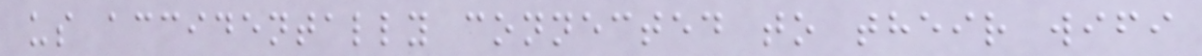us accidentally connected to their wifi
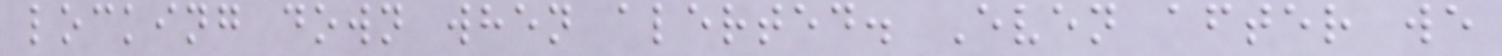locking down when alerted. Even after we
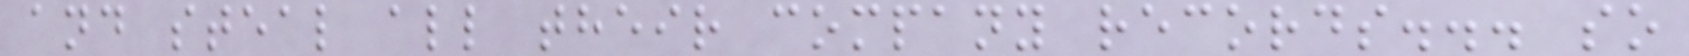and steal all their company records... so
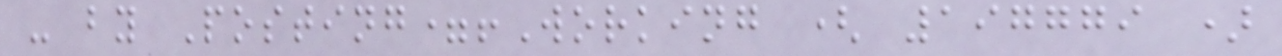- by Posting=!Working ( 197779 )
